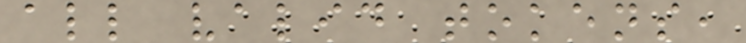all valid tokens,
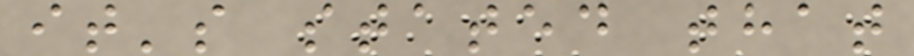it's stated that
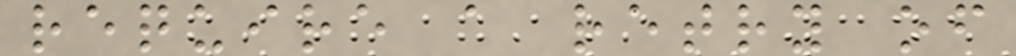require a retry of
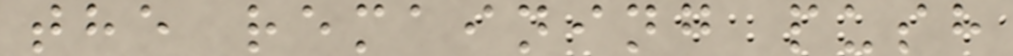the remaining push
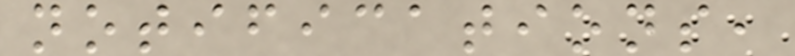notifications,
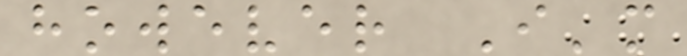however I'm
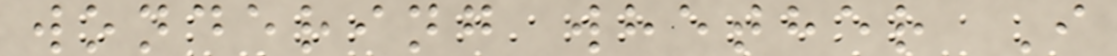wondering whether I
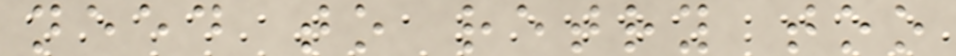need to retry too
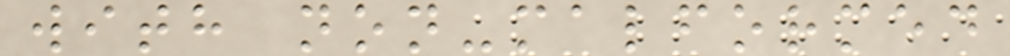with non-malformed
